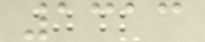1313
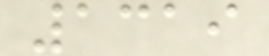1319
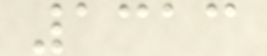1313
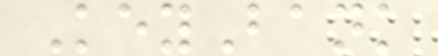KeyBank
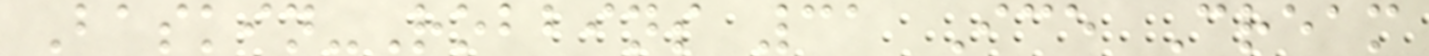Baskin-Robbins 31 Ice Cream
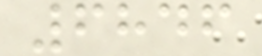6846
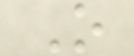O
